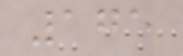175
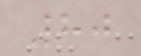80
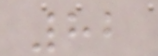82
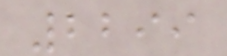2299
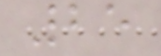25
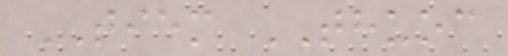TIEM THUOC
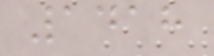1418
